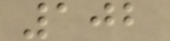102
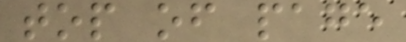top of page
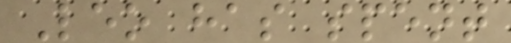Leo has spent
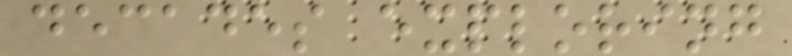decades exploring
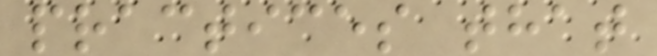practices that
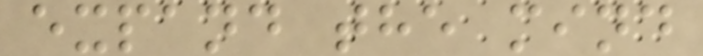expand the mind
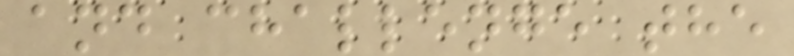and challenge the
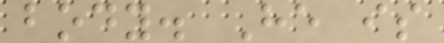body. He is
